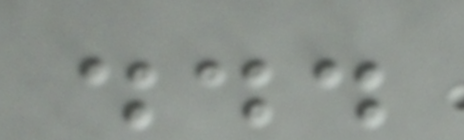...
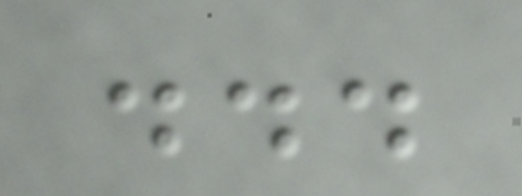...
